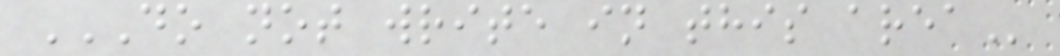DO NOT WRITE IN THIS AREA
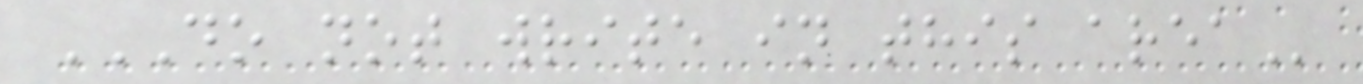DO NOT WRITE IN THIS AREA
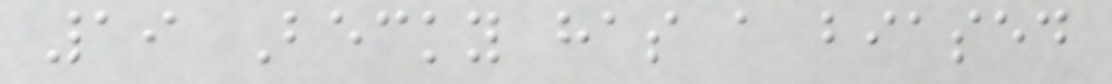19 Becky has a biased
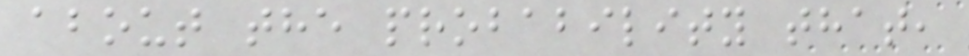about the probability that,
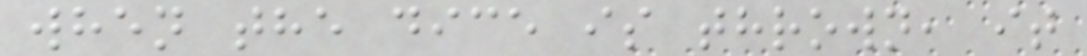when the dice is thrown, it
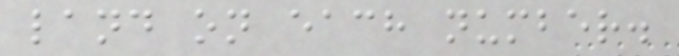land on each number.
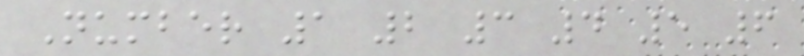Number 1 2 3 4 5 6
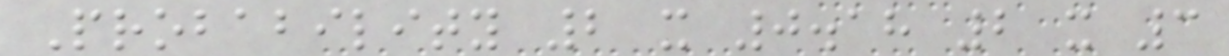Probability 2 x 0.18 2 x 3
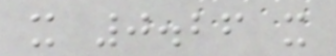x 0.26 x
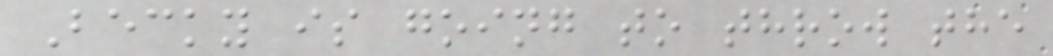Becky is going to throw the
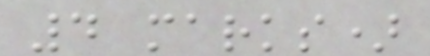4 marks)
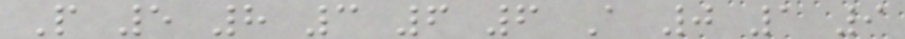P 5 8 3 6 6 A 0 1 9
